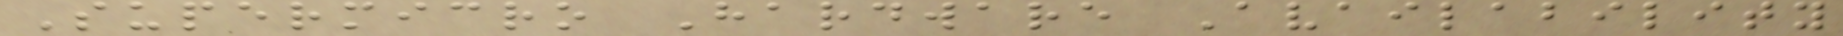Supermicro Hardware Availability
